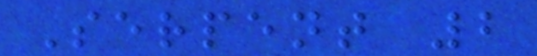Serpent 2
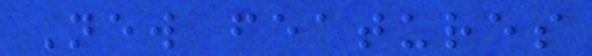New features
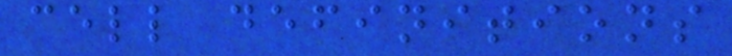cell definitions
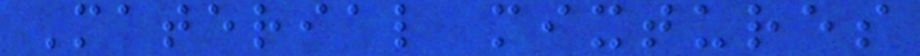Material mixtures
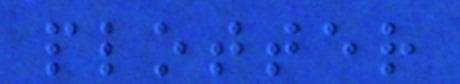plotter
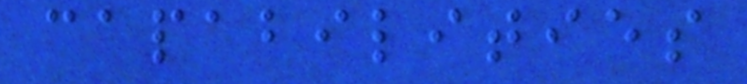capabilities
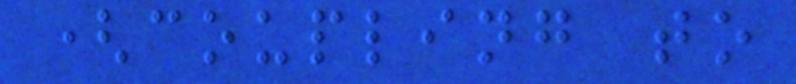(coupling to
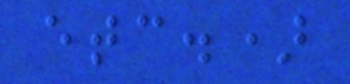etc.)
